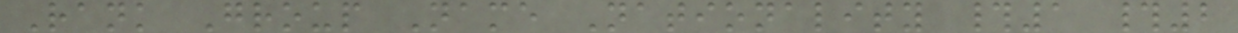Rank Group Name Nationality #1 #2
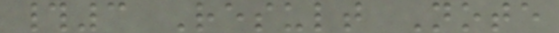#3 Result Note
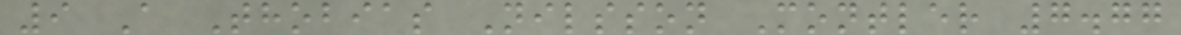9 A Thobias Nilsson Montler 7.77
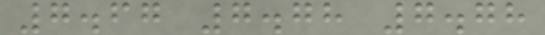7.67 7.78 7.78
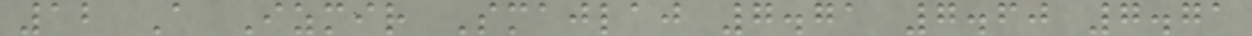12 A Izmir Smajlaj 7.71 7.60 7.71
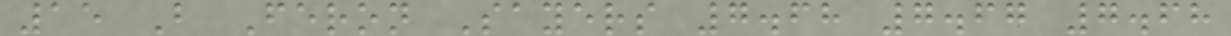15 B Feron Sayers 7.68 7.67 7.68
